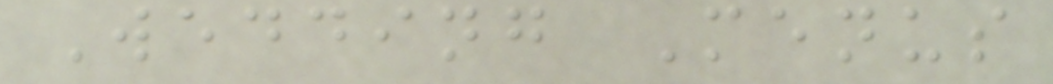Wedding Menus
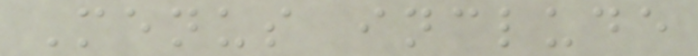Menus include
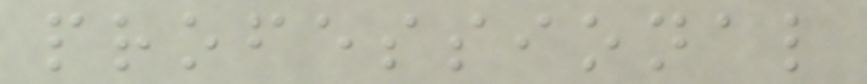professional
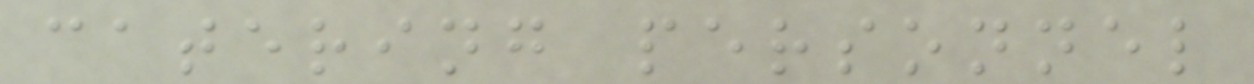catering personnel
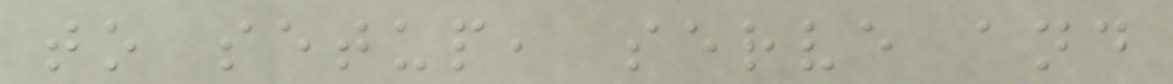to setup, serve and
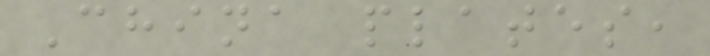China plates,
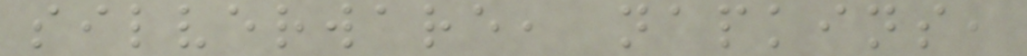silverware, napkins,
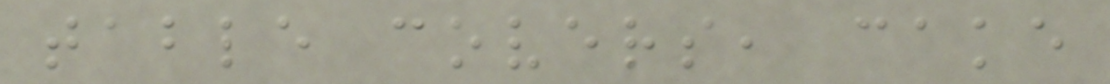table covers, cake
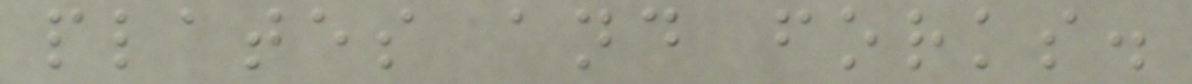plates and forks.
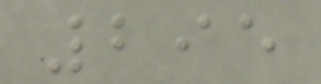295
